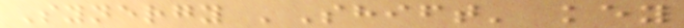Synergy 'Shift' key
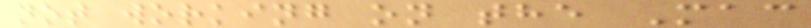not working on the Mac
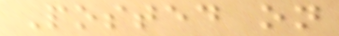Posted on
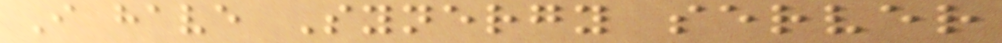I have Synergy server
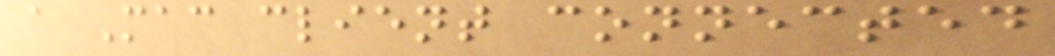a Mac client connected
